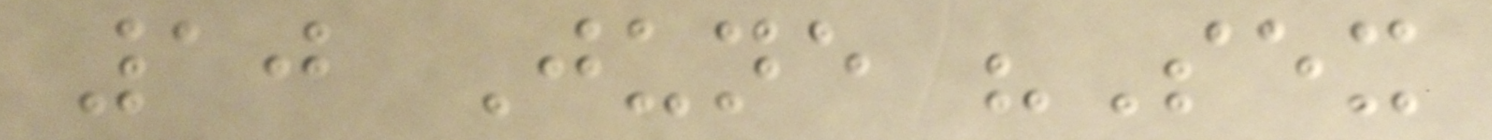10 June "Sex
